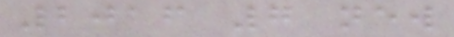2016 7 new
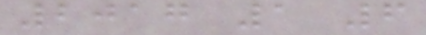2017 1 6
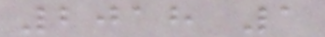2018 1
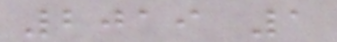2019 1
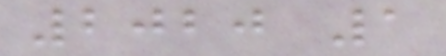2020 1
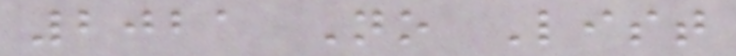2021 No List
